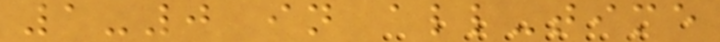1-0 in all-time
